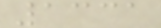1331
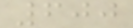600
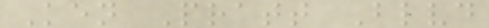Ken Pratt Blvd
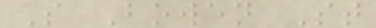S Bowen St
